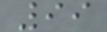99
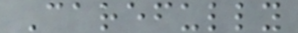Carefully
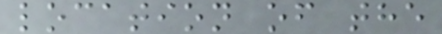location of the
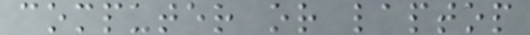computer or laptop
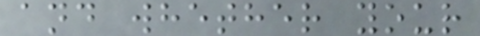and whether your
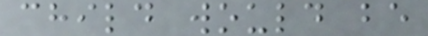child would be
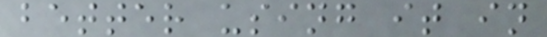better using it in
